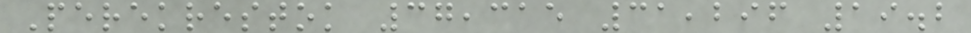Perekrestok 37,315 31,296 19.2
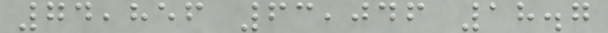74,856 63,046 18.7
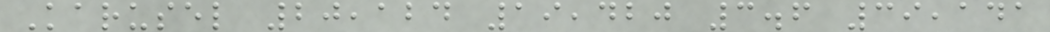Karusel 20,124 19,420 3.6 39,141
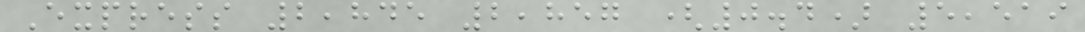Express 2,845 2,857 (0.4) 5,519
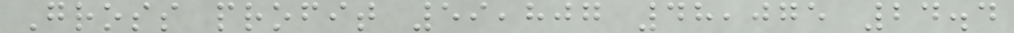Gross profit 59,807 48,075 24.4
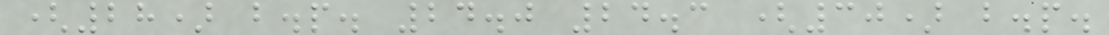(28) b.p. 24.0 24.3 (30) b.p.
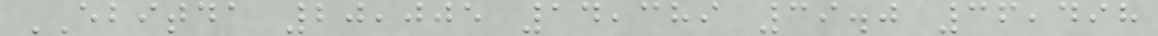EBITDA 20,005 14,389 39.0 36,498
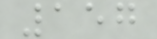157
